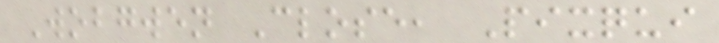Wobgwen Close, Pixqui
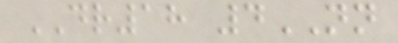DR18 4NN
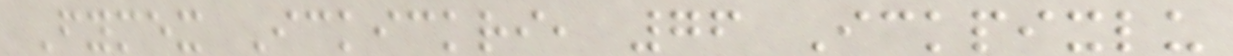Fymex Ickickri, 76 Ickpixlu
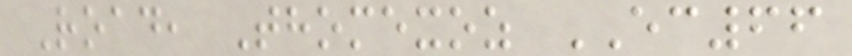Road, Thomexoz EC66
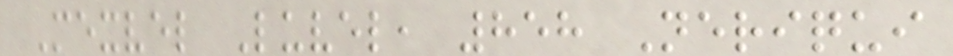Mexvel Luvel, 858 Neriqui
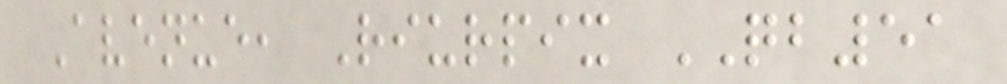Avenue, Riurpix QB51
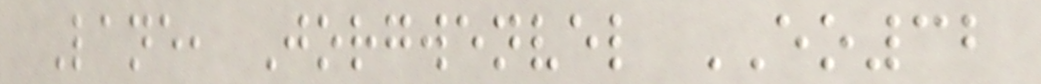Lane, Jorgwenvel EO32
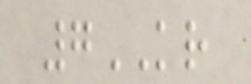7KR
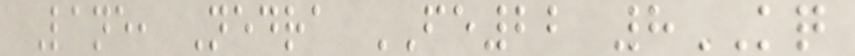Lane, Nedra FE22 8KQ
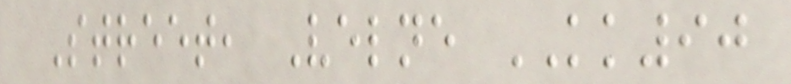Street, Velne KK90
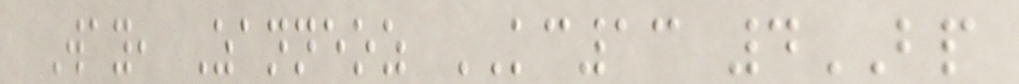Way, Zanneoz KC13 4BP
